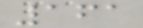161
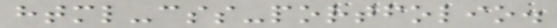html-css-portfolio.
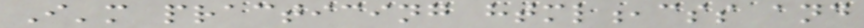I'm practicing html,css and
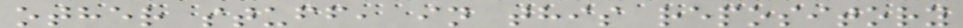other stuff, in this repository
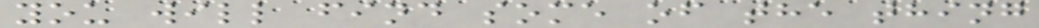you will find some of the thing
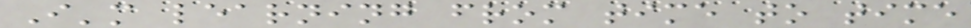I'm learning from time to time
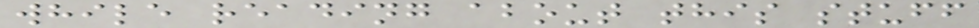while reading about this stuff
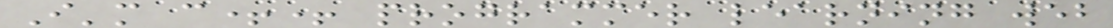I'm c++ programmer learning web
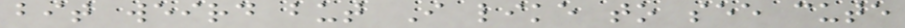bit weird but I like to see cute
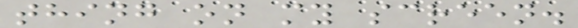thing on my screen.
